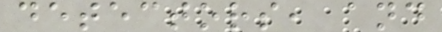detectors, and
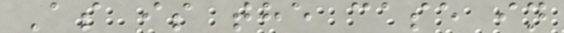As is the case in
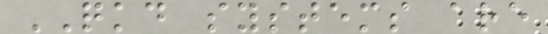QKD systems are
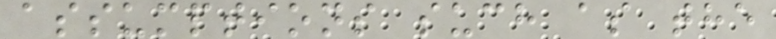assumptions such as the
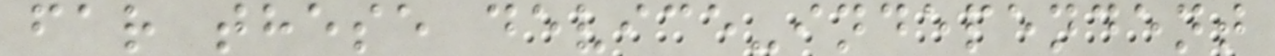far these device-independent
